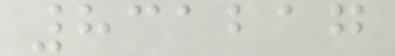831217
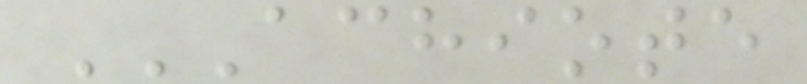ACHIOTE
